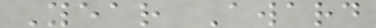Year Award
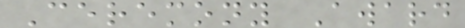Ceremony Award
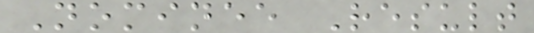Nominee Result
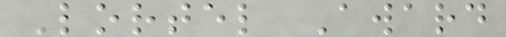Lortel Award
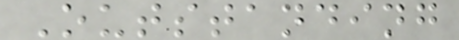Outstanding
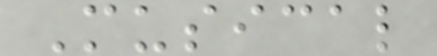Musical
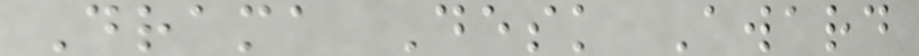Drama Desk Award
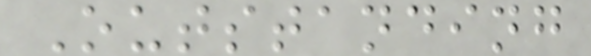Outstanding
